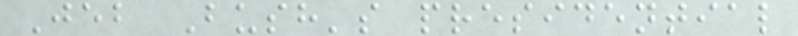Jeb Bush's presidential
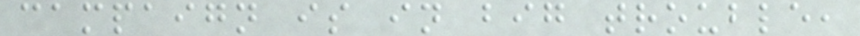campaign is in big trouble,
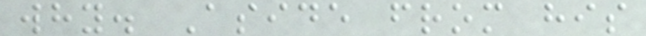why. Aside from his
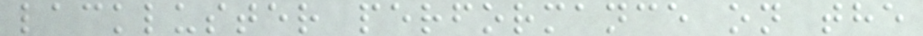lackluster performance on the
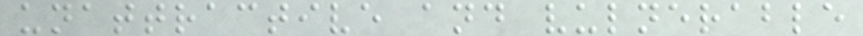unattractive and vulnerable
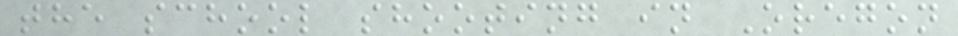the school shooting in Oregon
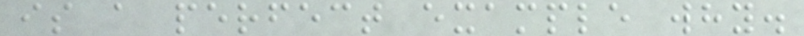is a perfect example why.
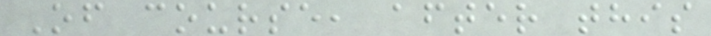Of course, after this
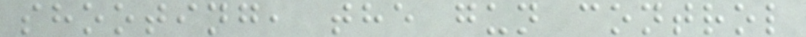shooting, the gun control
